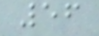56
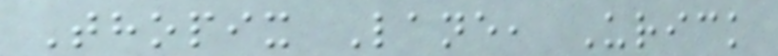Thopix Lane, Urick
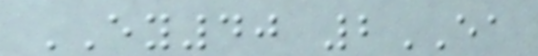EY40 2EA
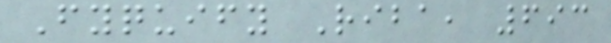Fyquify Riba, 693
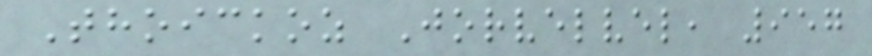Thoickoz Jorvelvel, 957
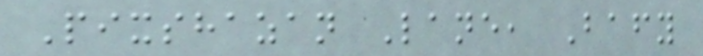Pixshazan Lane, Bafy
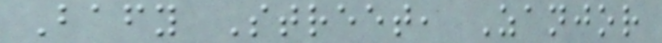Bafy Street, Zanjor
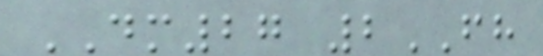DM27 2FH
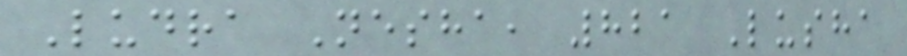Ludra Nesha, 821 Lusha
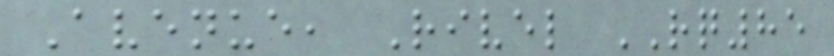Avenue, Rivel RQ85
